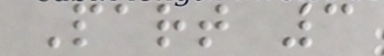Part 3
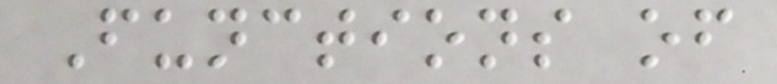Functions of
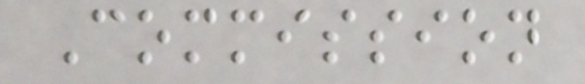Commission
